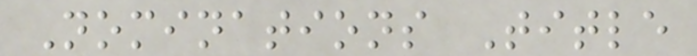Nominations Title
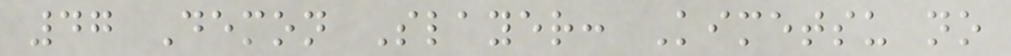47 Demon Slayer: Kimetsu no
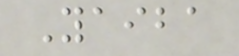Yaiba
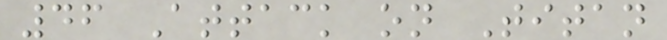46 Attack on Titan
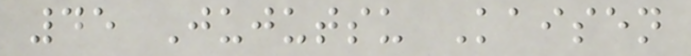45 Jujutsu Kaisen
